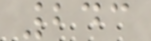243
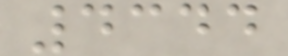4344
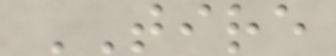TIRE
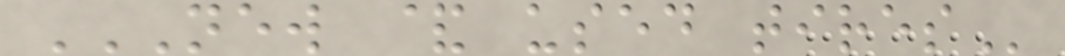NEW & USED TIRES
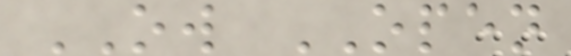OW OPEN
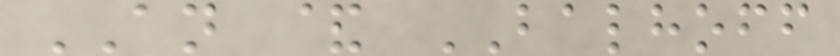AN & BALHOFF
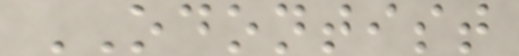ODONTIST
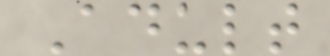Adult
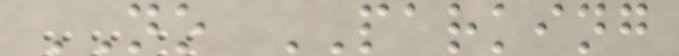NO PARKING
